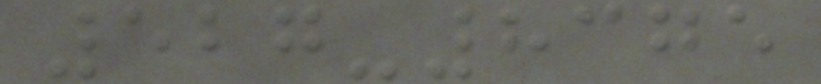527-8375
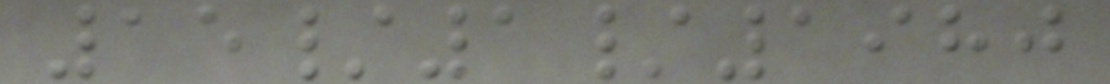15/1/1980
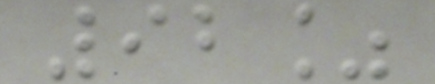92%
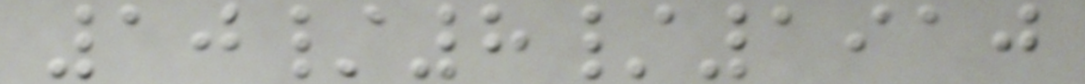10/8/1910
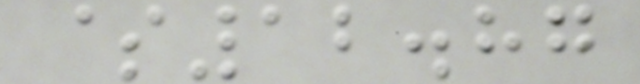$12.87
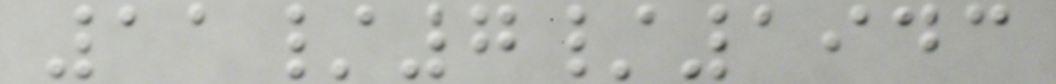11/7/1943
